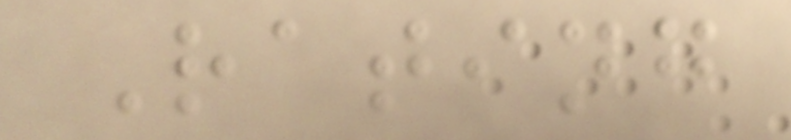Rating
